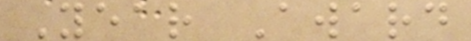Year Award
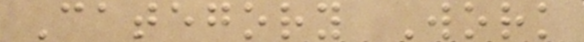Category Work
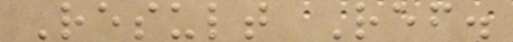Result Ref.
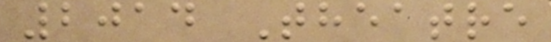2014 Theatre
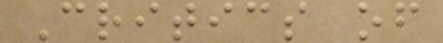Critics of
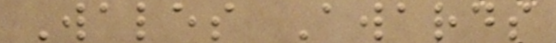Wales Awards
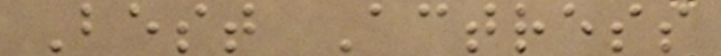Best Actress
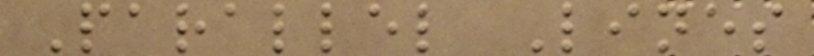Parallel Lines
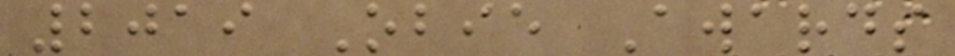2019 Obie Awards
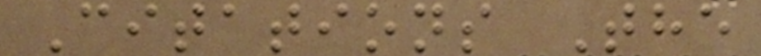Citations The
